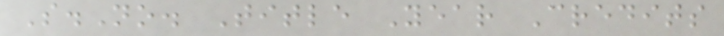S.No. Title Year Credits
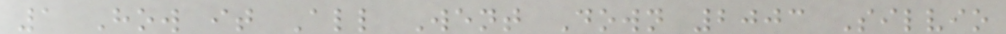1 How it All Went Down 2003 Silvio
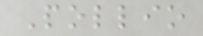Pollio
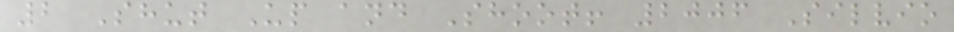2 Shut Up and Shoot! 2006 Silvio
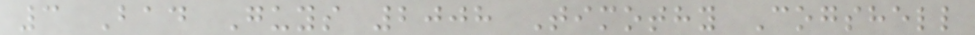3 Bad Guys 2008 Timothy Cogshell
